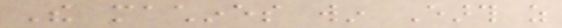The machines win Earth as
